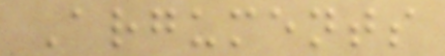Arguments
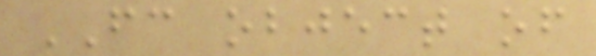FC object of
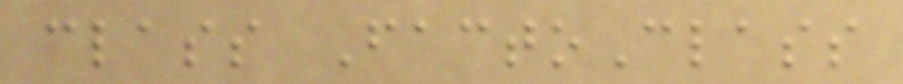class FactoClass
